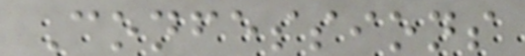Confessions
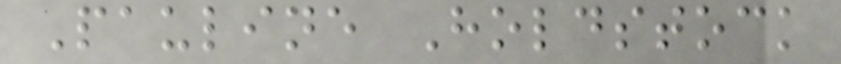Pauline Holdstock
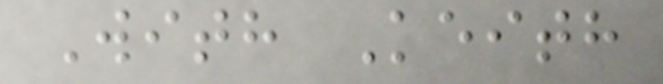With Keith
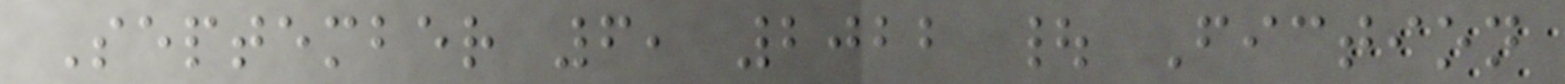September 6, 2022 | Fiction
